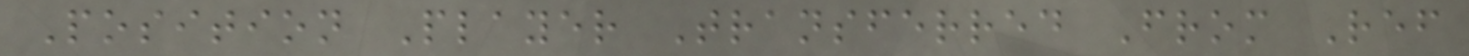Position Player Transferred From Ref
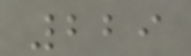229
